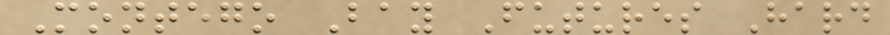Montego Bay Futures Hard
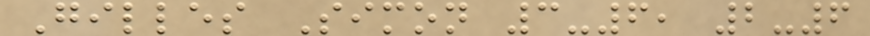Gilles Simon 3-6, 2-6
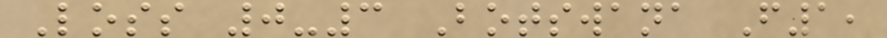Loss 0-3 Botswana F1,
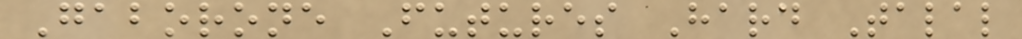Gaborone Futures Hard Talal
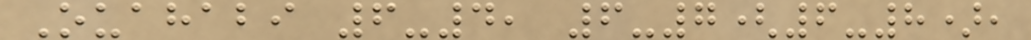Ouahabi 6-4, 6-7(6-8),
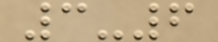3-6
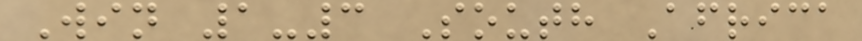Win 1-3 South Africa
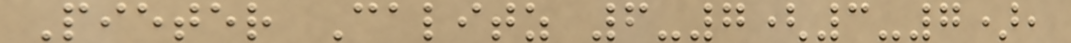Pieter Calitz 6-7(3-7),
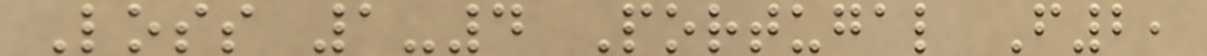Loss 1-4 Portugal F2,
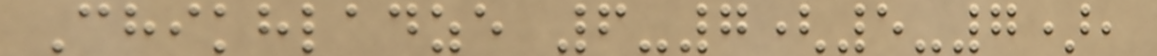Chikhladze 6-7(5-7),
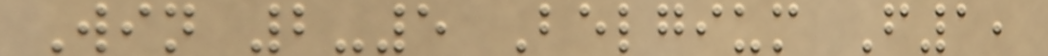Win 2-5 Belgium F1,
